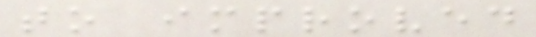to improved
